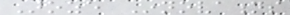Aroze Innovations
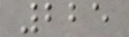225
